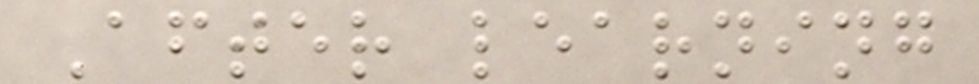After learning
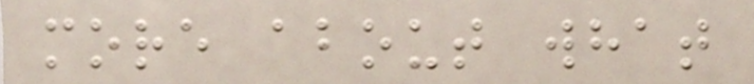more about what
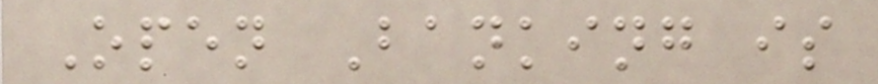Open Banking is
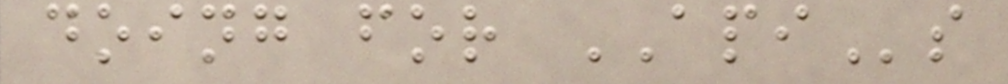doing for APIs
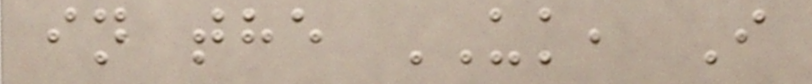in the UK, I
